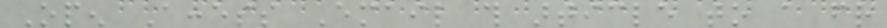Open Access Email this article to a friend
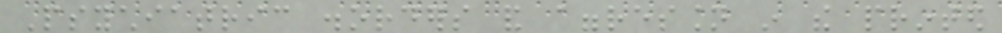Psychiatric disorders and aggression in the printed
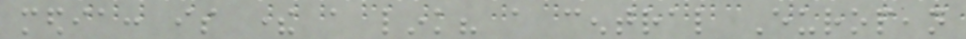media: is there a link? a central European
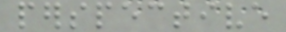perspective
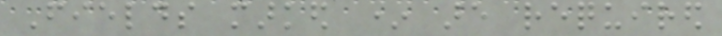Fields marked * are required
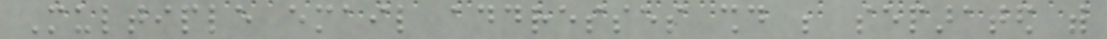Multiple email addresses should be separated with
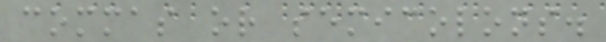commas or semicolons.
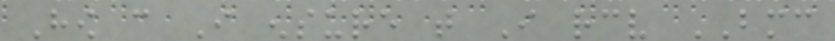How can I ensure that I receive BMC
